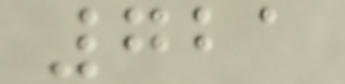721
